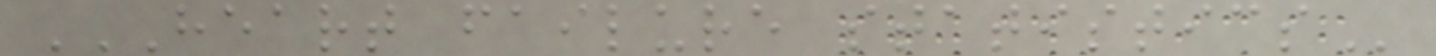HEART FAILURE STATISTICS
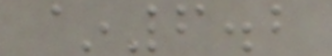~6.2
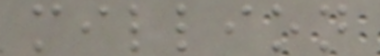million
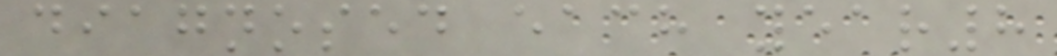diagnosed each year8
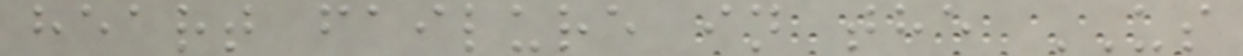heart failure in the US
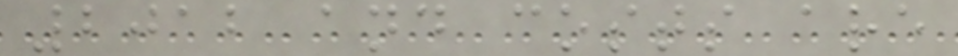2012 and costs are
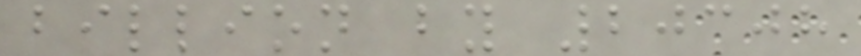billion by 20308
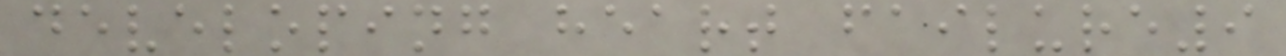developing heart failure9
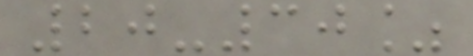20-30%
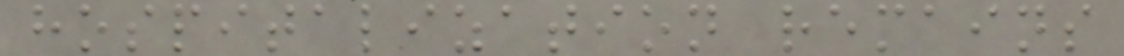hospitalization remains
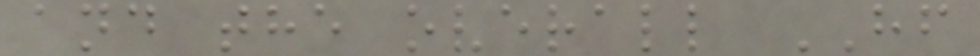and the overall HF
